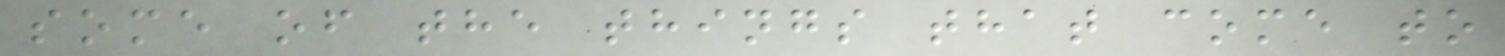some of the things that come to
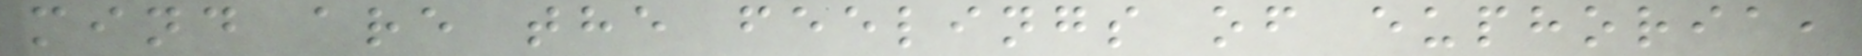mind are the feelings of euphoria,
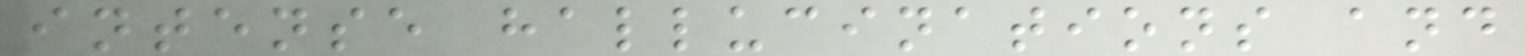intense hallucinations and
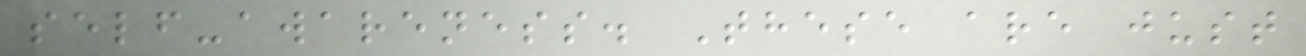self-awareness. These are just
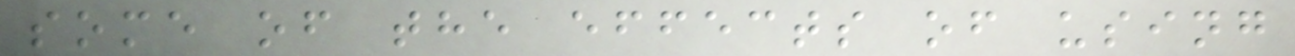some of the effects of using
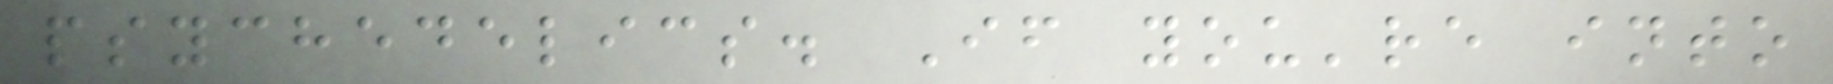psychedelics. If you're into
